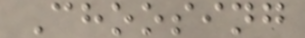Choosing
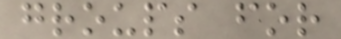groups for
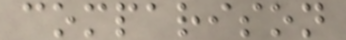comparison
